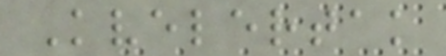Kvelertak
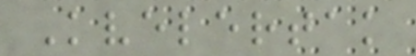Kvelertak
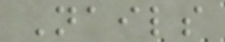Nails
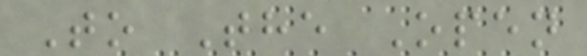To The Open
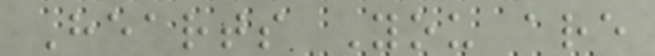Hearts You are
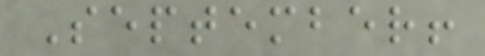September!
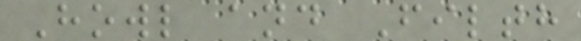Howl and Filth
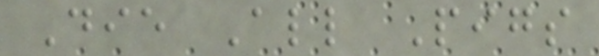Die All Pigs
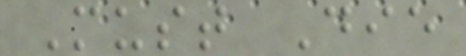Must Die
